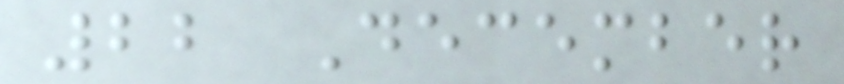22 December
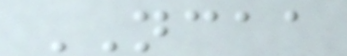NCAA
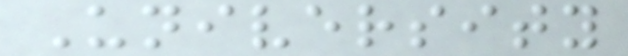University
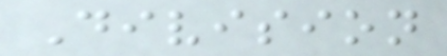Division
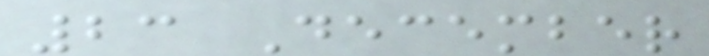23 December
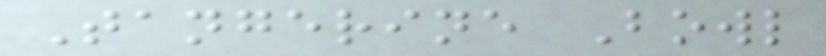Tangerine Bowl
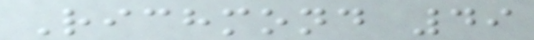Richmond 49
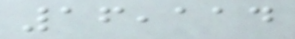16,114
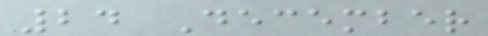24 December
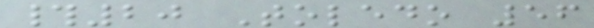#20 Toledo 56
